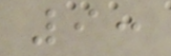9:
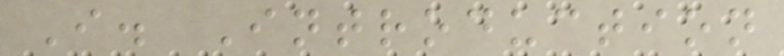I. Introduction
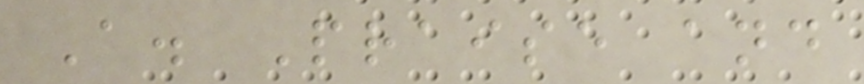A. Praise and
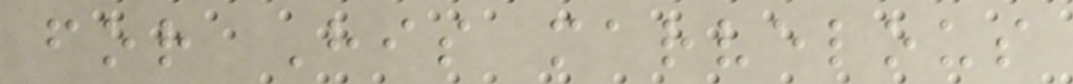for His marvelous
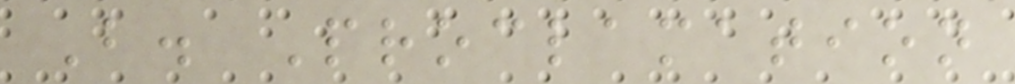B. Proclamation
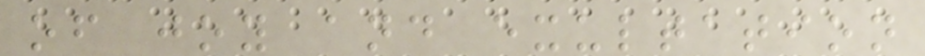of joy and exultation
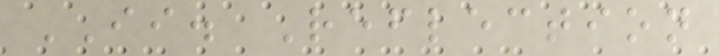II. Reflection
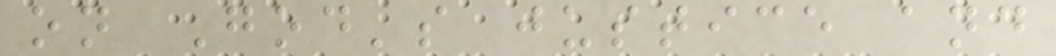on God's justice and
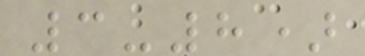3-8)
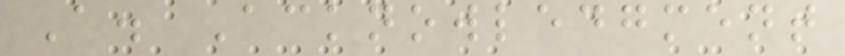A. Acknowledgment
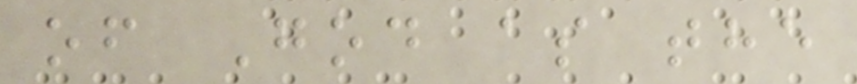of God as the
